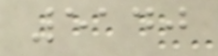5140
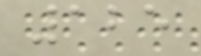125
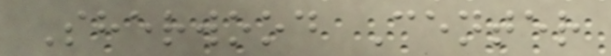Sherwood Center
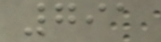791
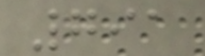791
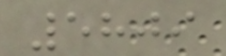5809
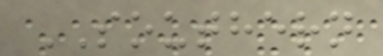SOUTHERN
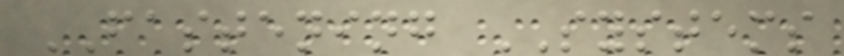FASTENING SYSTEMS
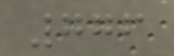776
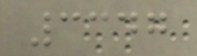3347
